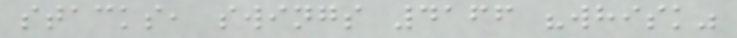stacks, swings 4166 "whisk"
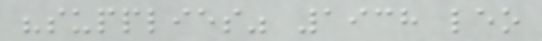"supplies" 1938 leo
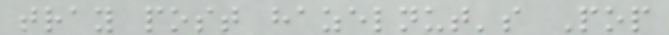tray post hazelnut's Pop
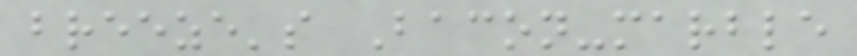breeze's Bacon-marble
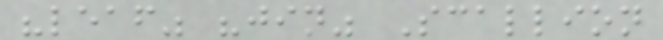"leaf" "jin" Scallion
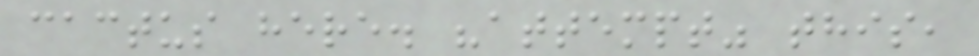cactus here. "attempt" this,
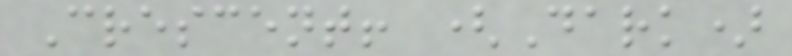Crescent! (Dark)
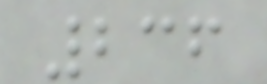236
